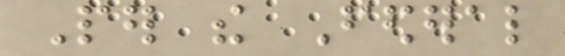Per the Federal
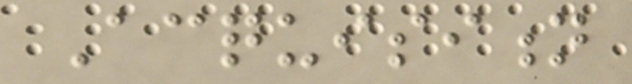Acquisition
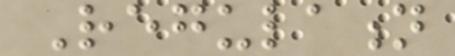Regulation
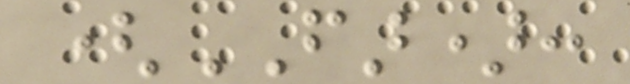(FAR):
